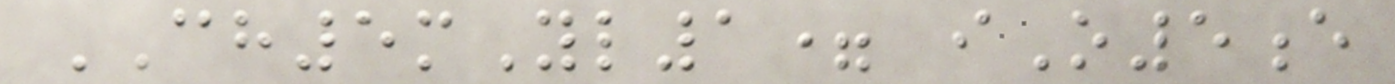CH5mYl1= iO5e
